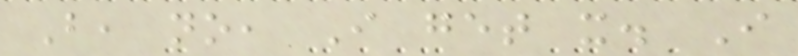But, no, I get it. I
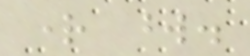right word.
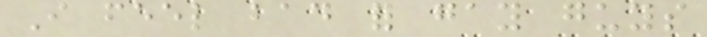I feel bad for gay guys
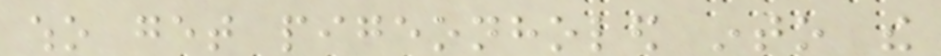who get pigeonholed into the
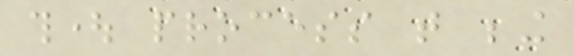thought process that being
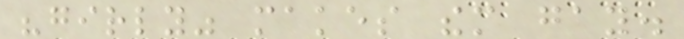"girly" makes them gay.
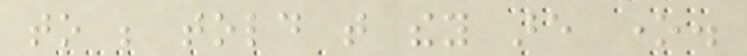to be told that they are one.
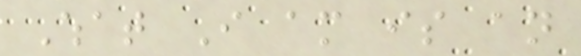What I am is an
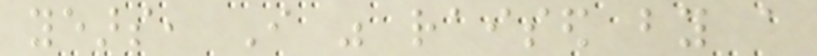years, I was raised by a
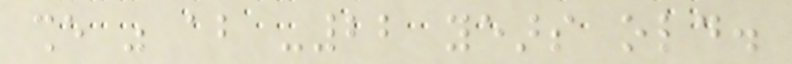she was about -22 years old.
